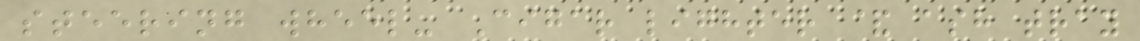steering wheel- Cigar lighter & ash tray
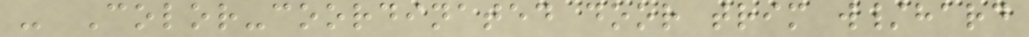- Color-coordinated door trim w/hard
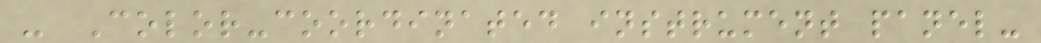- Color-coordinated instrument panel-
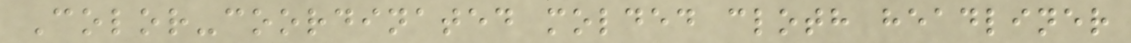Color-coordinated molded cloth headliner
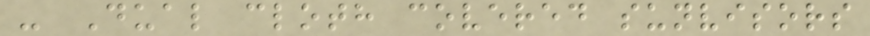- Dual cloth covered sunvisors
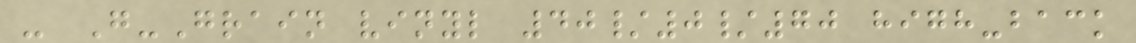- G-Grain vinyl 40/0/70 high-back
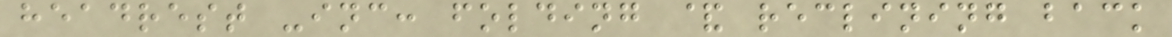headrest -inc: folding & reclining back
